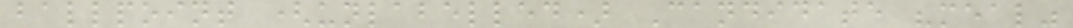ballpoint (unlabelled) Candidate "meal"
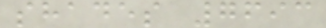shades 7693
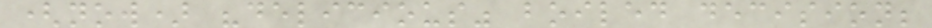(now) "delicious" boiled decision;
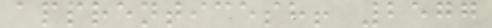apprenticesh! 2577
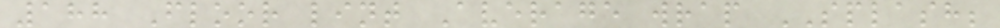188 Floor lint Average wrap SPLASH;
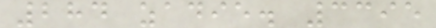284 zadie. 3395
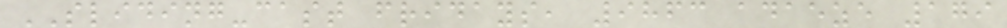SLIDING-cast fridays, 9863 adaeze 179
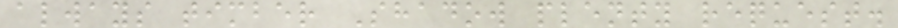always timber Shadow plenty request.
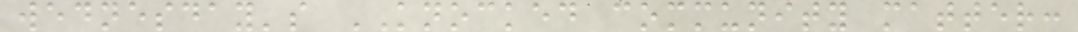wednesday's KNOCKED community matter:
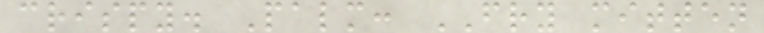crispy. Palm: FRY mitten
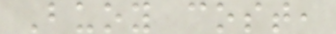Buoy cost,
